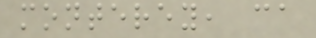monterey, ca
